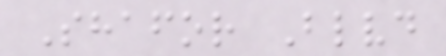Shafor Blvd
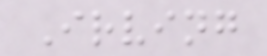Irving
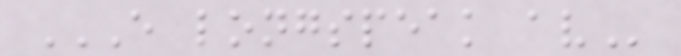E LONGSPEAK AV
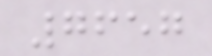7657
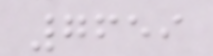7659
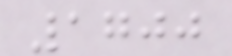1700
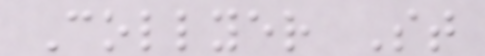Collyer St
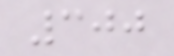300
